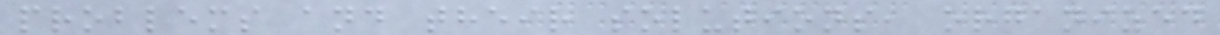problems and their solutions, organized
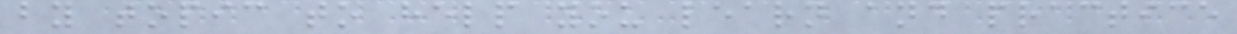by topic to help you learn and practice
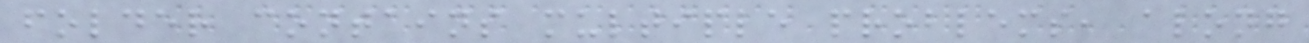folder contains multiple problems, along
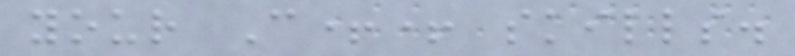your C++ skills.
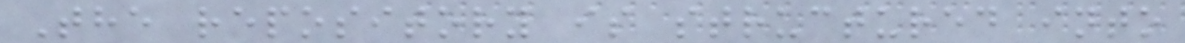The repository is structured into
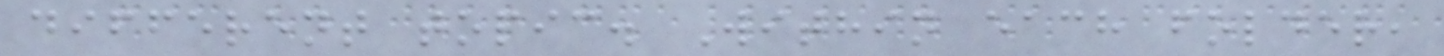different topic. Within each folder,
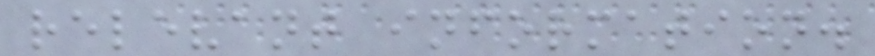relevant information.
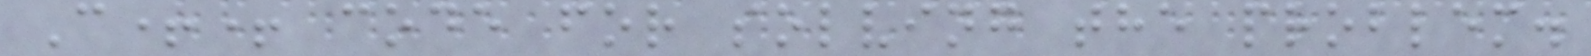C++ code for solving the problem.
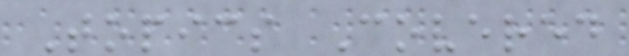Topics Covered
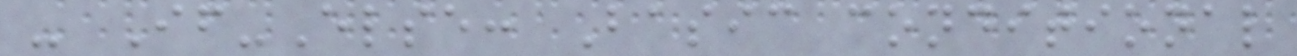- If-Else: Basic conditional
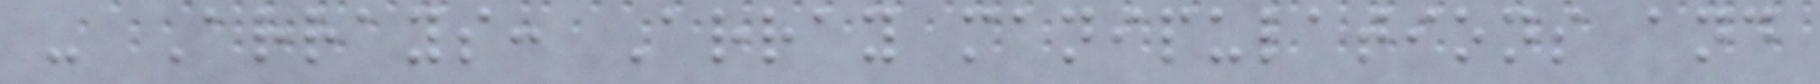- Arrays: Array manipulations and
